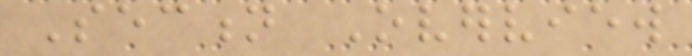Section Overview
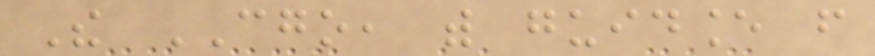The CGO, with guidance from
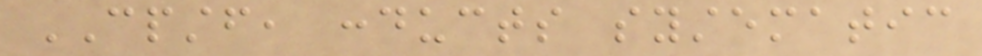CPSTF, conducts systematic
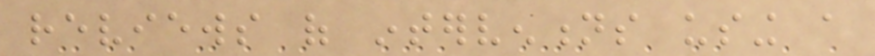reviews of interventions using a
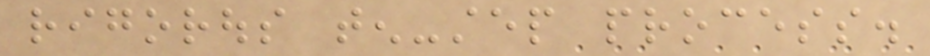rigorous ten-step process.
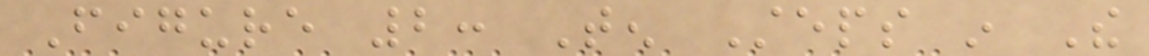Figure 2: Ten Steps in The
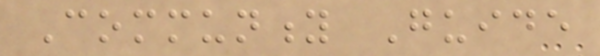Community Guide
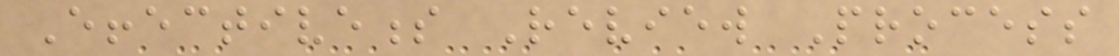Effectiveness Review Process
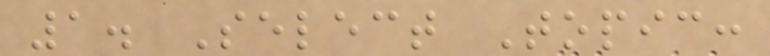1. Select Topic:
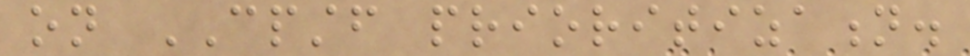on CPSTF prioritization.
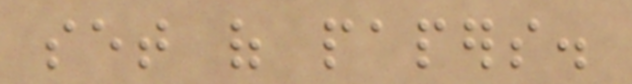set of papers.
